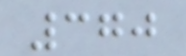370
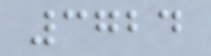3724
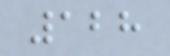128
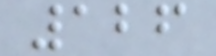126
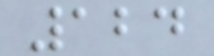124
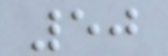50
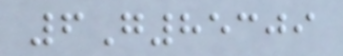6G85309
